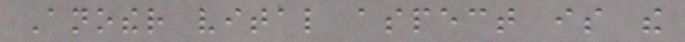Another vital aspect is the
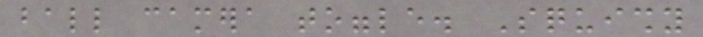ball camera toggle. Squishy
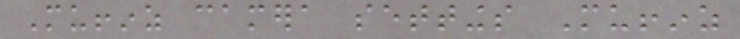Muffinz camera settings Muffinz
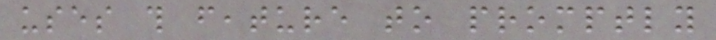uses this feature to promptly
